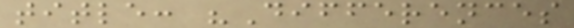title: "Differences
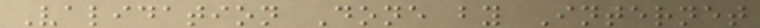Validation Done by Internet
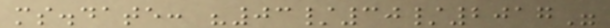ms.date: "03/30/2017"
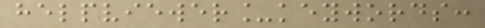helpviewer_keywords:
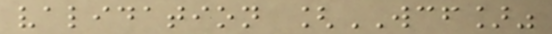validation [WCF]"
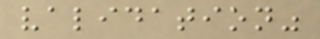validation"
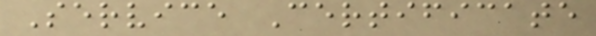Service Certificate
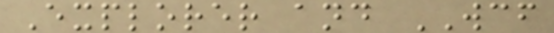Explorer and WCF
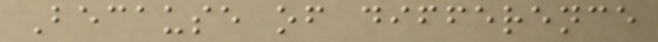Because of difference
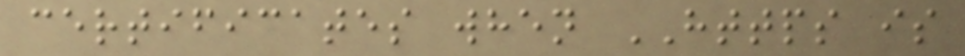certificates when HTTPS is
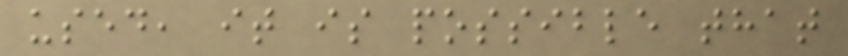used, it is possible that
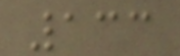133
